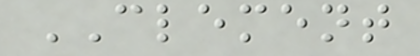CLEMENT
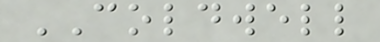COLDWELL
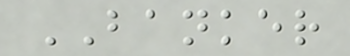BANKER
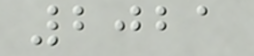2021
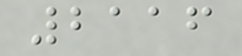2116
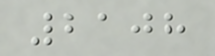2108
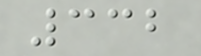332
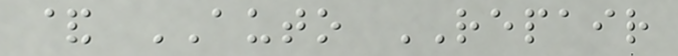& AUTO REPAIR
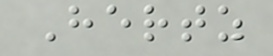Hertz
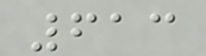613
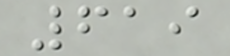619
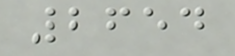2654
